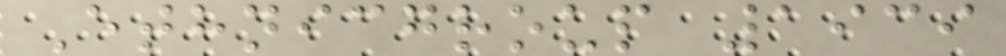Ethnicgroup 1939
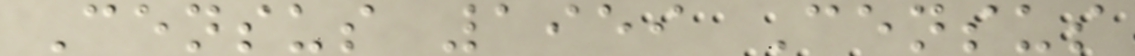Census 1959 Census
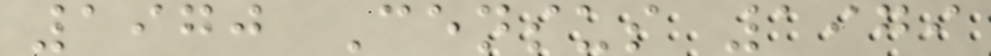1970 Census 1979
